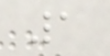1
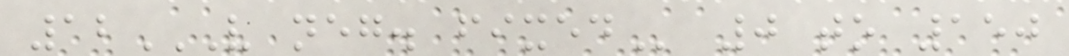12V NEG. FIXED 0 to 150
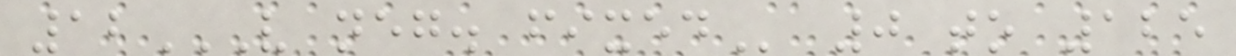12V NEG. FIXED 0 to 125
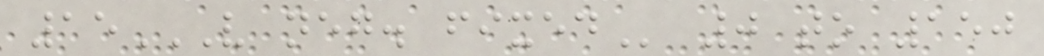15V NEG. FIXED 0 to 150
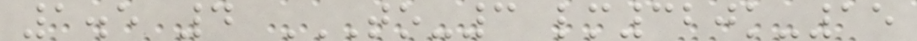1.5 4 TO-3 LM320K-15
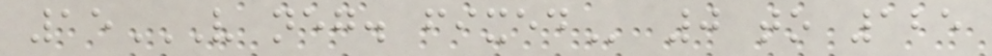15V NEG. FIXED 0 to 125
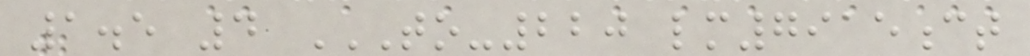1.5 4 TO-220 LM7915CT
